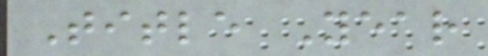Title Year
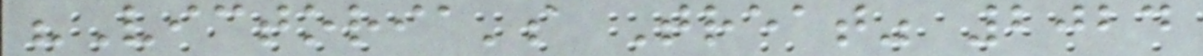"Victoria's Treat" 2024
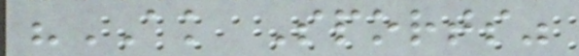"AK Sports"
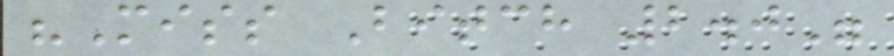"Miss Bitch 2.0"
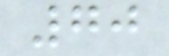70
